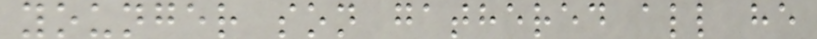younger son gathered all he
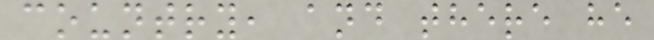country, and there he
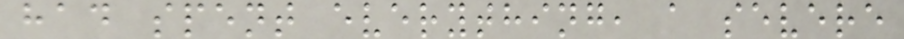had spent everything, a severe
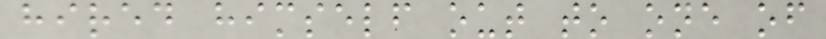hired himself out to one of
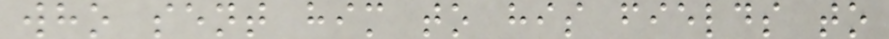who sent him to his fields to
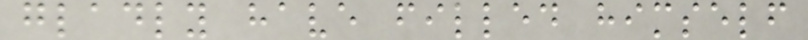gladly have filled himself
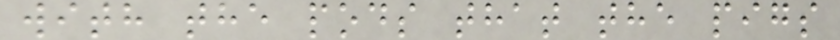with the pods that the pigs
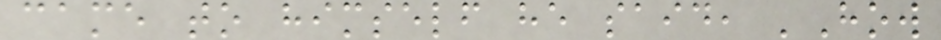came to himself he said, 'How
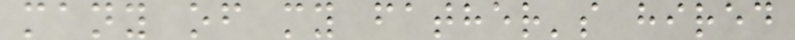many of my father's hired
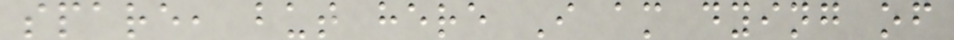spare, but here I am dying of
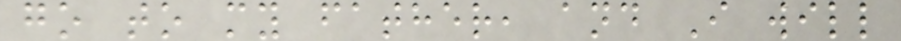go to my father, and I will
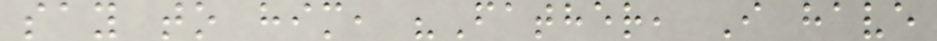say to him, "Father, I have
